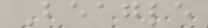Beagle
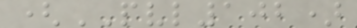(PVL102)
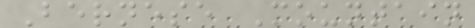Bernese Mountain
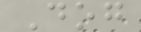Dog
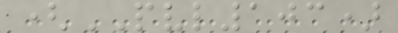(PVL103)
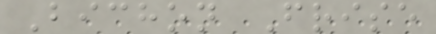Bichon Frise
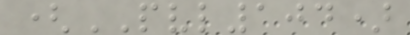(PVL104)
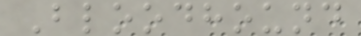Bloodhound
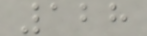128
